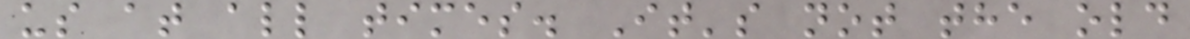us at all times. It's not the old
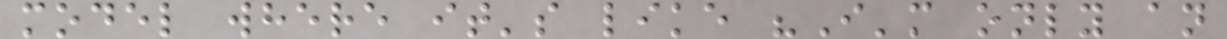model where it's like "I'm only an
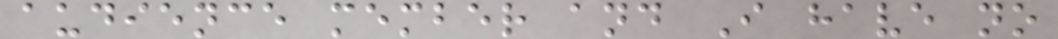audience member and I have no
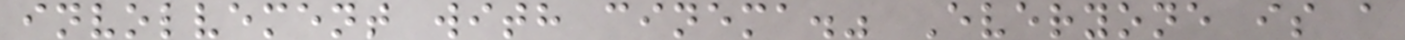involvement with cinema." Everyone is a
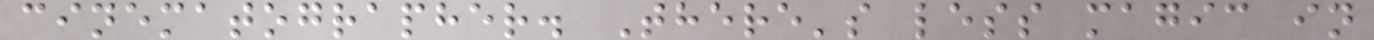cinematographer. There's less magic in
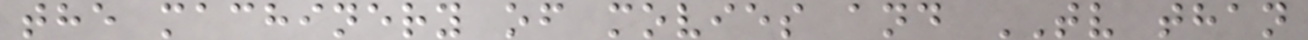the machinery of movies and TV than
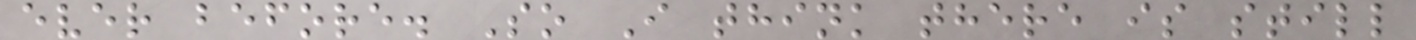ever before. So I think there is still
